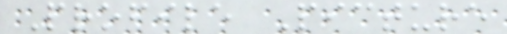Profile Picture
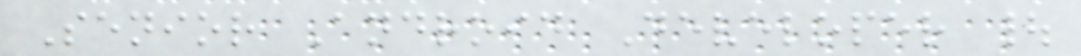Senior Android Developer |
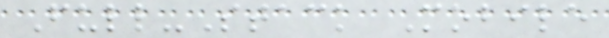Full-Stack Mobile
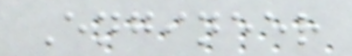Engineer
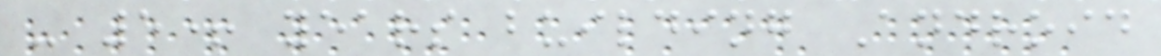- 5+ years building Android
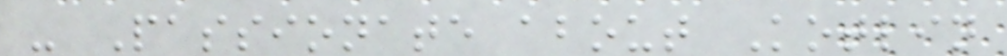- Passionate about Kotlin
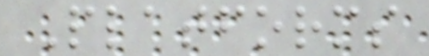Platforms
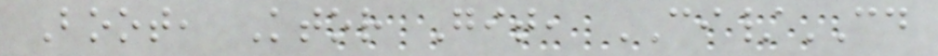Boot, Ktor Git, CI/CD
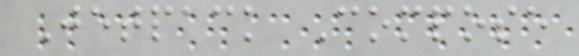Jetpack Compose
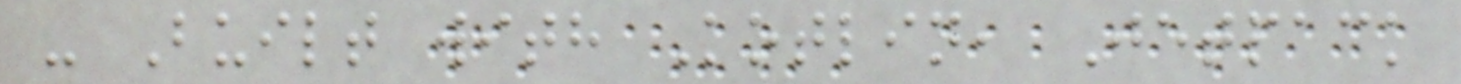- Built with Kotlin, Jetpack
